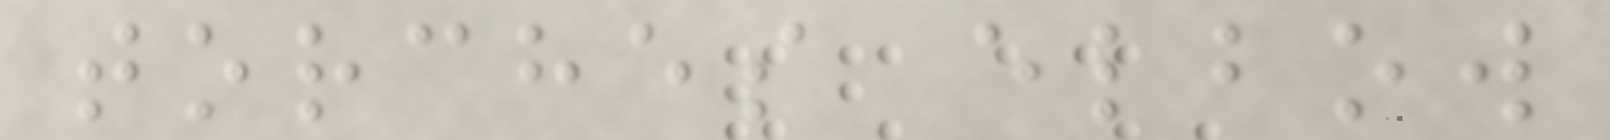torches elbow
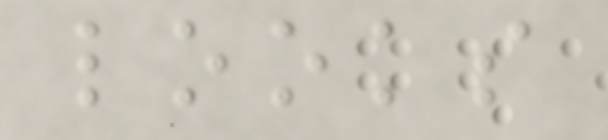looks
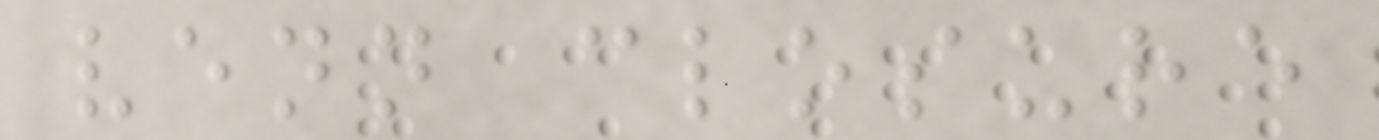venn closure
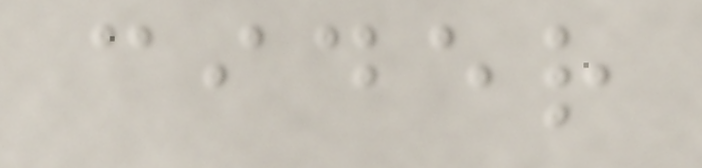cider
